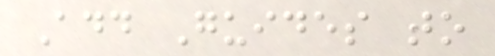Add Guides to
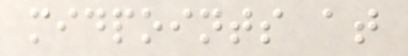midpoints at
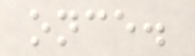once.
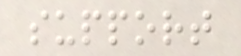support
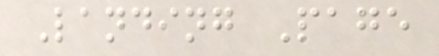Landing Page
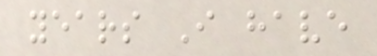years I have
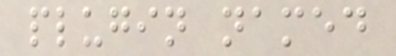plugin named
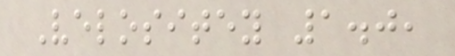Velositey 1.0,
